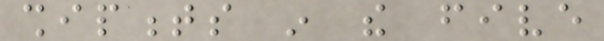shipments in the five
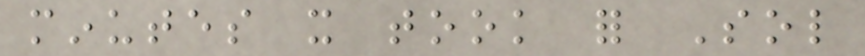minutes it took for Sol
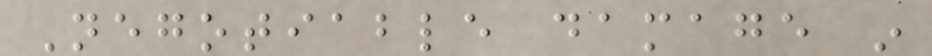Negotiable damage in
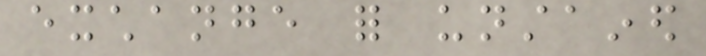exchange for unstained
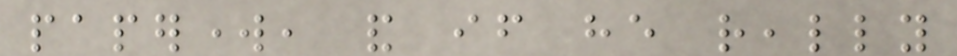paperwork, and if he really
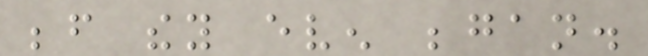before they even began.
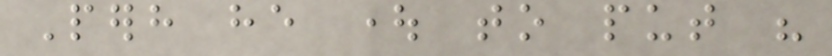Perhaps he ought to put his
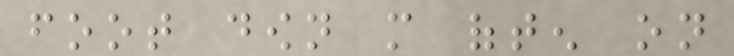foot down more often on
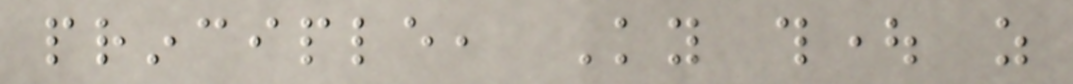principle, Ky thought as
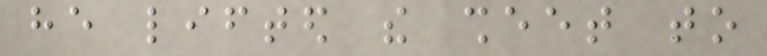he lifted the sheet to
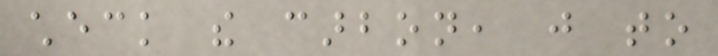check the carbon, just to
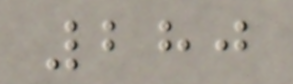280
